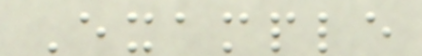Example
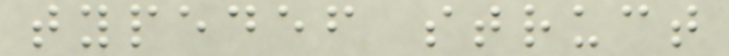typedef struct
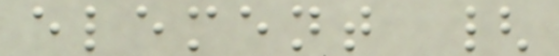element {
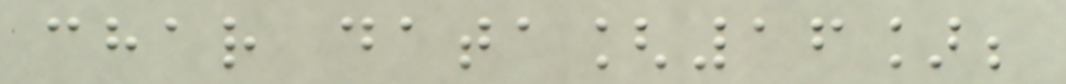char data[16];
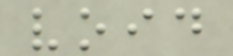void
